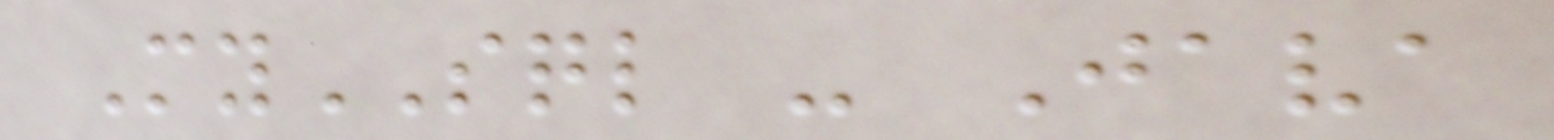MySQL - Java
